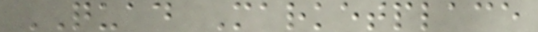QUAD Marketplace
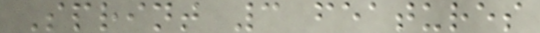Sprint 3 features
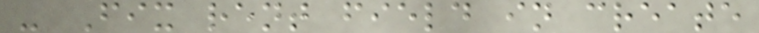- Fix rent field in create
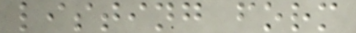listing form
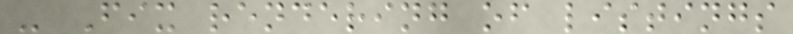- Fix rendering of listings
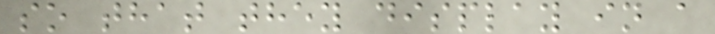so that they display in a
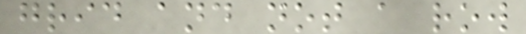grid and not a row
